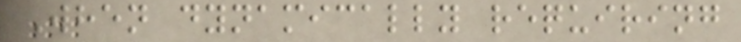When dynamically requiring
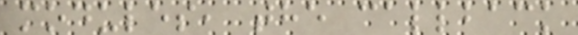modules, the callback
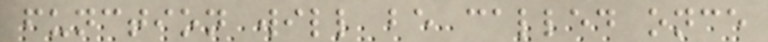function will be called once
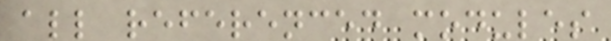all referenced modules
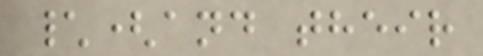\(and their
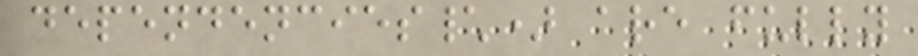dependencies\) are fully
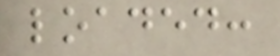loaded:
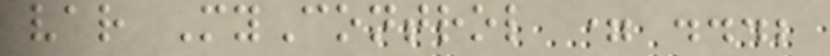var MyControl = ...;
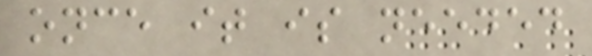once it is needed
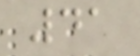41
